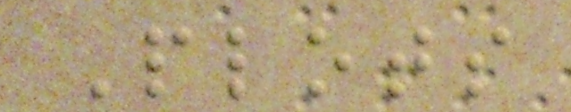Plots
